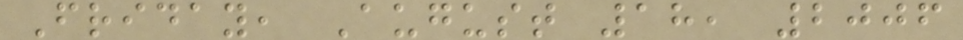Friday, August 18, 2006
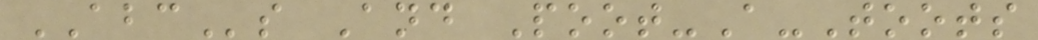ABCs And Poot-A-Toots
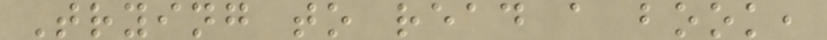Trying to read a book,
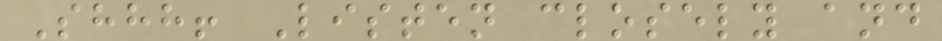Shhh! Listen closely and
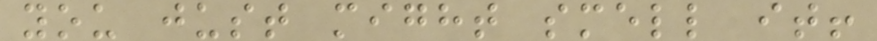you just might smell it!
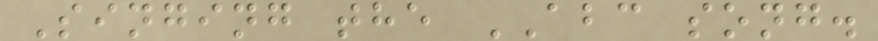Singing the ABC song.
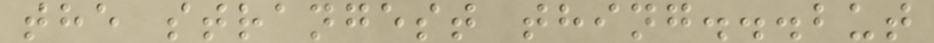the strangest thing...but
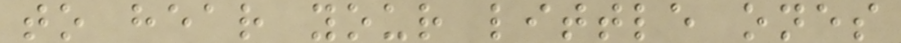to hear your little ones
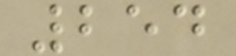254
